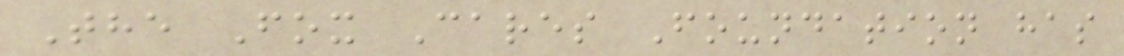The Fox Cares Foundation has
